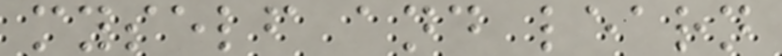myself and learn
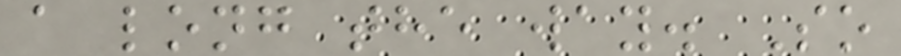a long the way. So
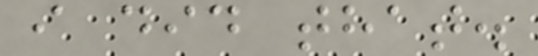i did that.
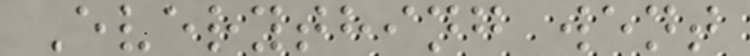Everything went
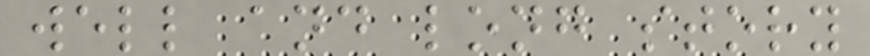well and long story
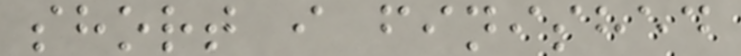short i finished
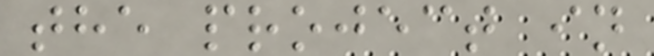the project in
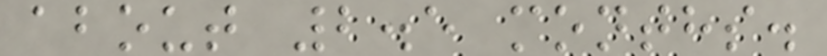about 2.5 months.
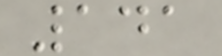141
